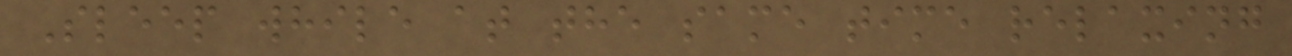Sleep while at the same time relaxing
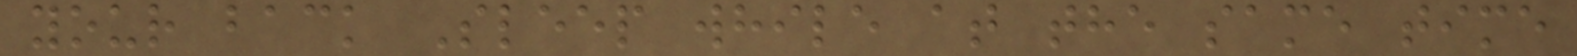your back Sleep while at the same time
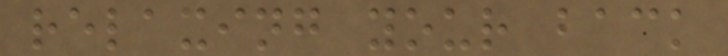relaxing your back
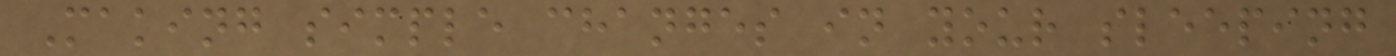Making simple changes in your sleeping
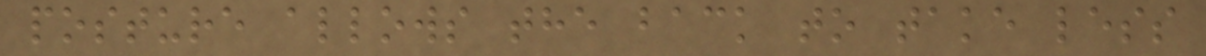posture allows the back to take less
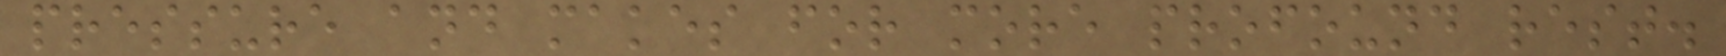pressure and makes for more profound rest.
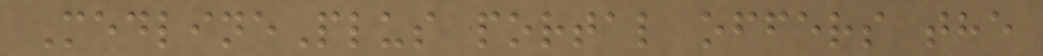MedlinePlus portal offers the
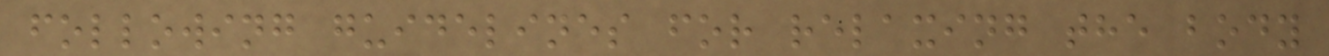following guidelines for relaxing the body
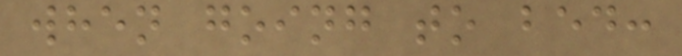when going to bed:
